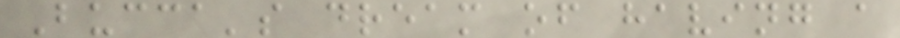Bucca's dream of having a
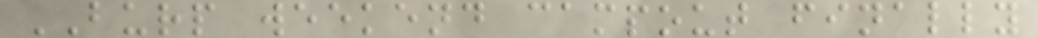BURP weekend campout finally
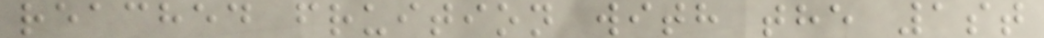reached fruition with the 1st
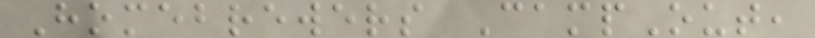Homebrewers CampOut,
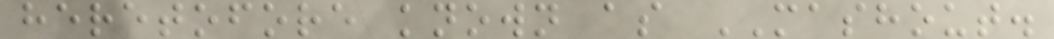heretofore known as MASHOUT.
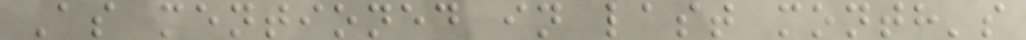As mentioned in last month's
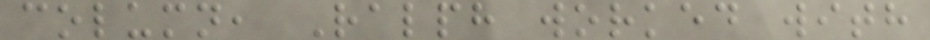column, Ralph worked with
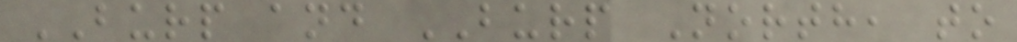BURP and BURP North, to
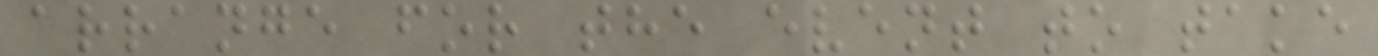arrange for the event to take
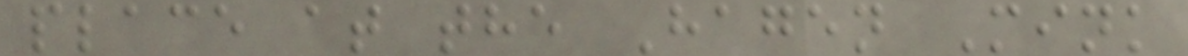place at the Hagen Mink
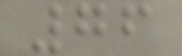76
